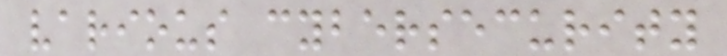various cybersecurity
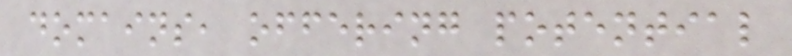domains, offering potential
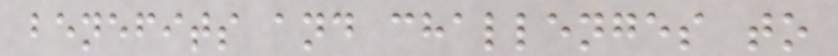benefits and challenges to
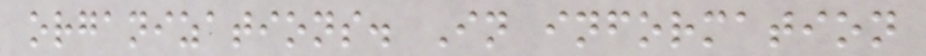organizations. In information
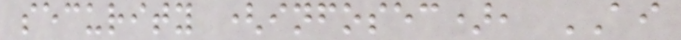security (infosec), AI
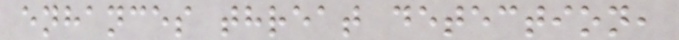enhances threat detection,
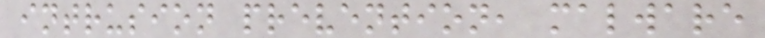intrusion prevention, malware
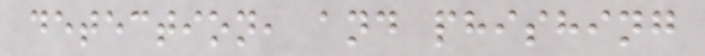detection, and phishing
